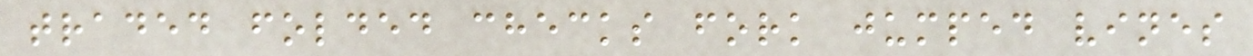traded folded checks fork jumped vines
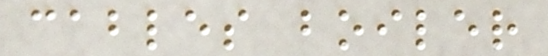cables boiler
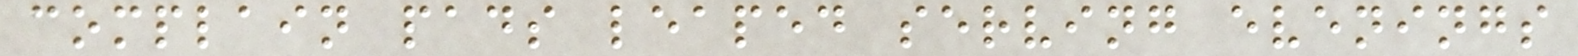complain pads leaped serving evenings
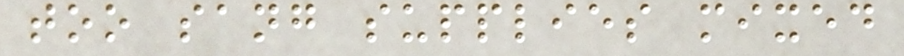too sang supplies mixed
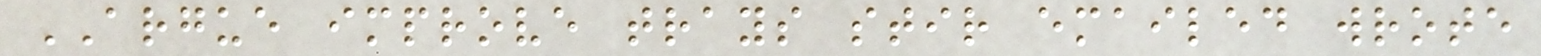ARGUE improve trays stir emailed wrote
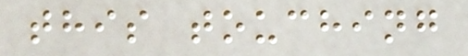this touching
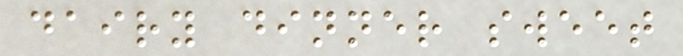dairy dinner sweet
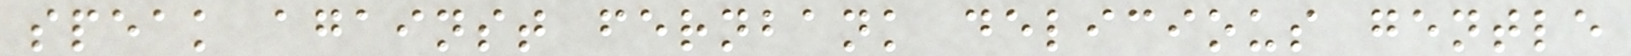speak against fernbank delicious gentle
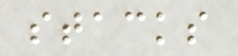stacks
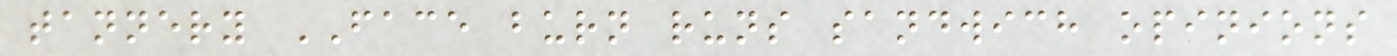tannery FACE burn runs sandwich opinions
